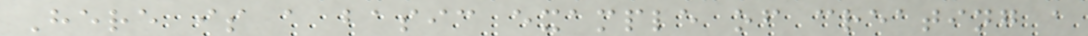Here is a basic example of creating a
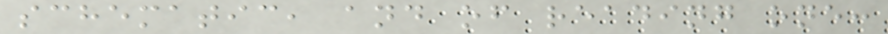schematic, and of reading one:
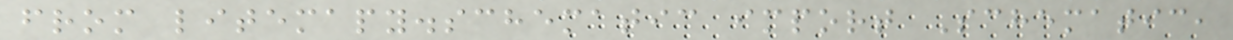from litemapy.schematic import Schematic,
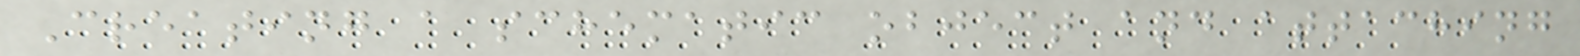Creating a schematic object and attaching
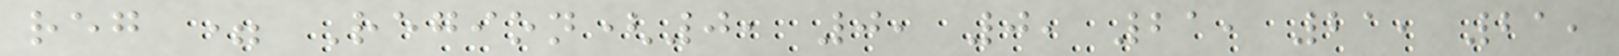reg = Region(0, 0, 0, 21, 21, 21,
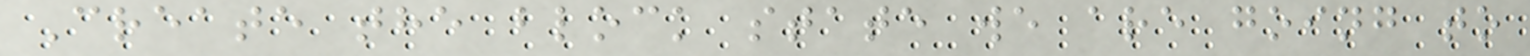Create the block state we are going to
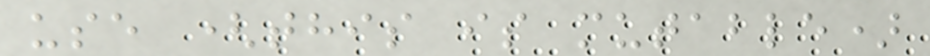use (this is mutable)
